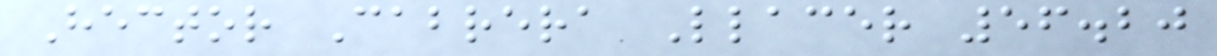Hector Cabrera Llacer 56.20
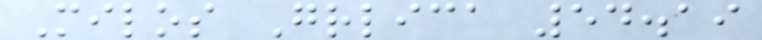Milos Grlica 54.19
